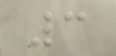3
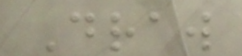Draw
